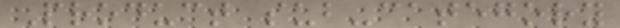Product sub-category
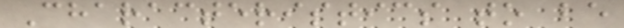Characteristics to be
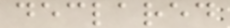declared
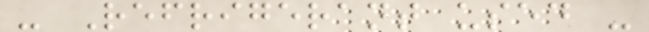- Refrigerant used -
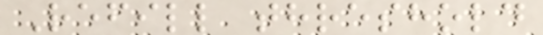Refill threshold
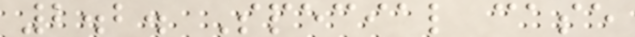2.2. Special case
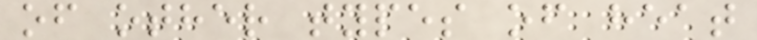of other types of heat
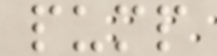pump
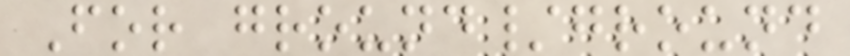For ground/ground
